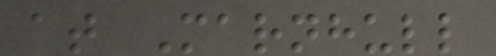at Marnhull
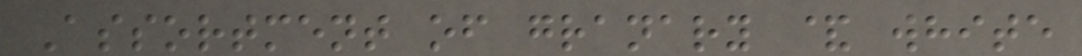Assortment of granary & white
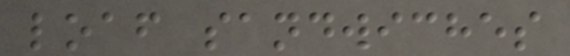loaf sandwiches
